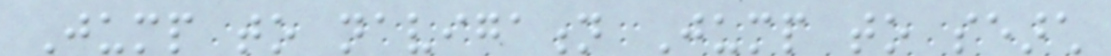Jump to navigation Jump to search
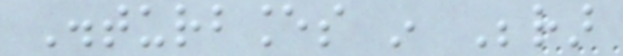Disturbances in Berar
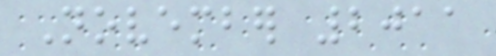November 2011
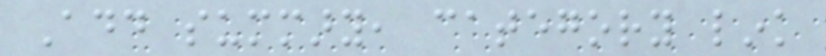Add summary, category link
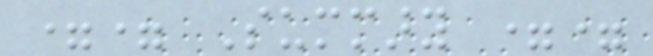== Summary ==
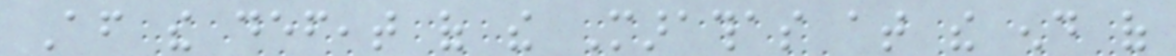After the defeat of the Marathas at the end of
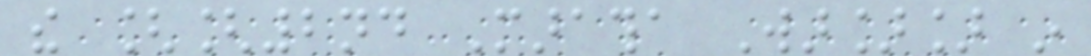the [[2nd Maratha War]] in
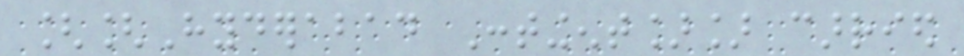[[Hyderabad Contingent]] carried
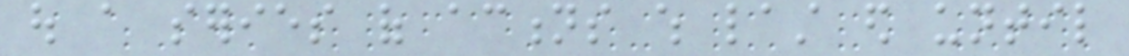out a series of actions which last ed until
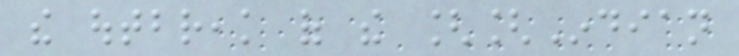the outbreak of the [[Indian
